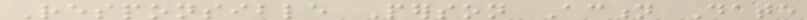Responsible Person Action Date
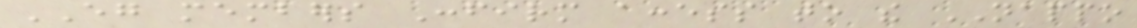EG members Confirm access to the NAPPO
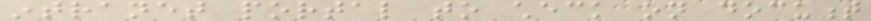intranet portal to check on document
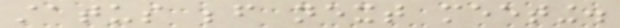status before next meeting.
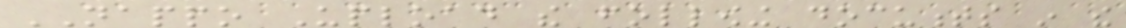NAPPO Upload the following documents in the
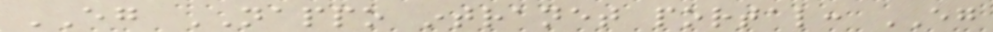EG NAPPO intranet portal: EG
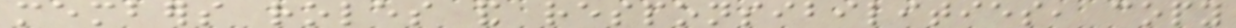members roles and responsibilities, copy
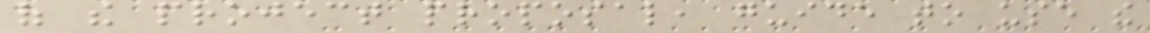of the project proposal, guide to use the
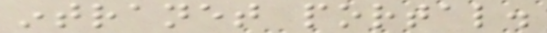intranet portal.
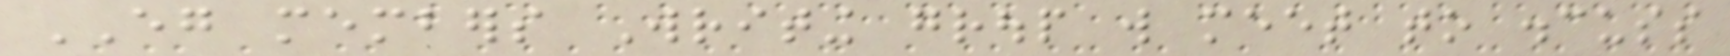EG members Writing group will meet to discuss
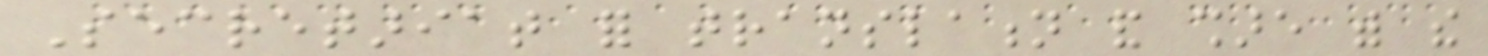Secretariat for translation and share with the
